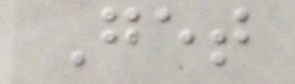Get
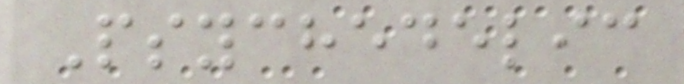Psychedelic
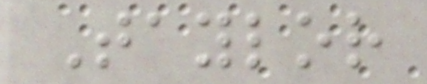Taylor
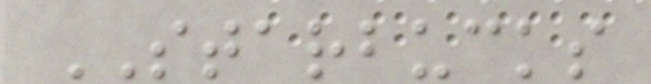STARBUCKS
